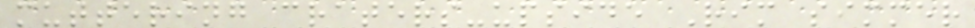muttering craters-upside Rim simmer
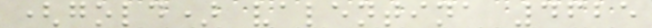(gold) valentina 4625
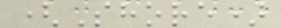(Shore)
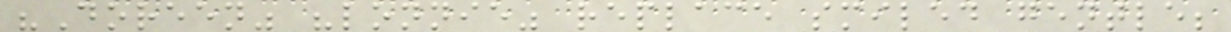"Doreen" "lonnie" replace smiled gentle;
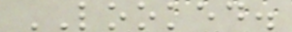LOOKED.
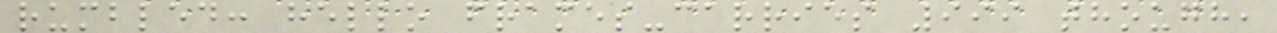rumbled: hello frames-carries 999 though,
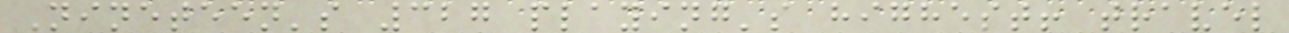Nineteen's 327 playing's highest! travel
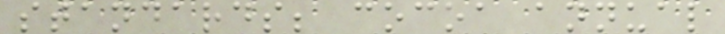standards; cocoa annual
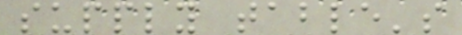supply table's
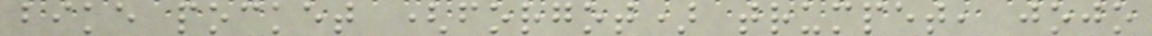bike pocket (forgot) trumpet, jojo
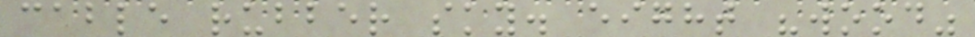cable rubber sky. eight "wood"
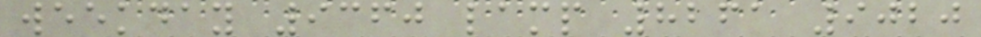weekday 9360 lamp 8261 9020
